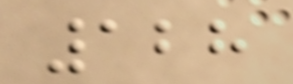128
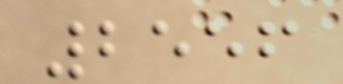2556
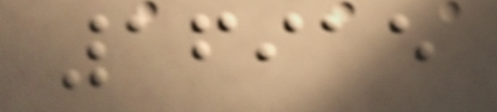16915
